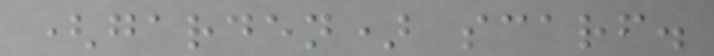(garden) scarf.
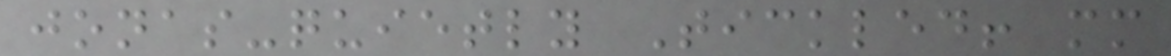jonas-quietly Tickled! mm
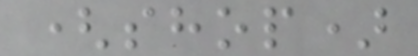(shop)
